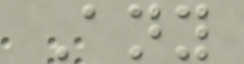Any
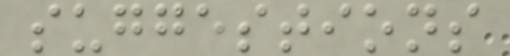suggestions
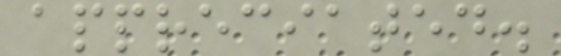appreciated.
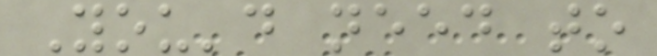You'd need to
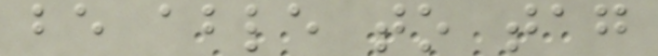be able to tag
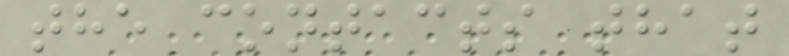the contacts that
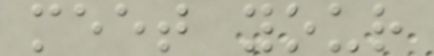meet your
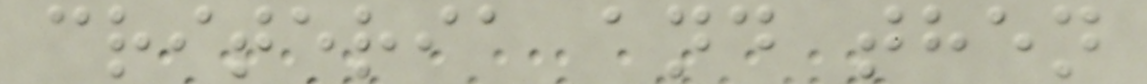criteria and then
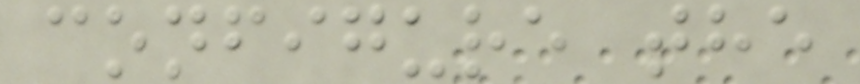configure the
